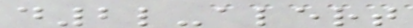d2l-alert
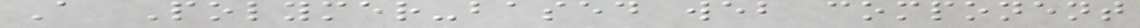A Polymer-based web component
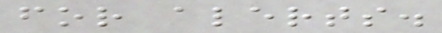for alerts.
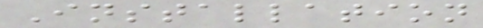Installation
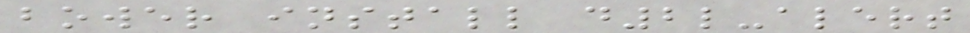bower install d2l-alert
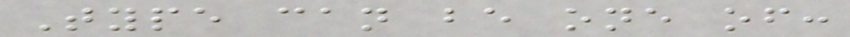Type can be one of:
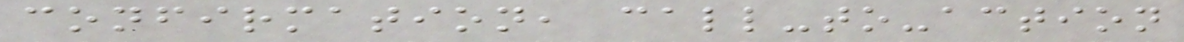confirmation, call-to-action
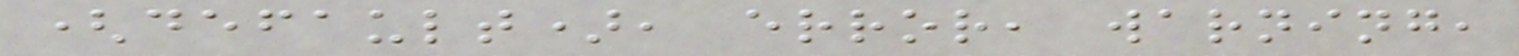(default), error, warning,
